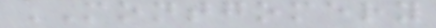MONTGOMERY
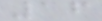16
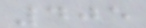405
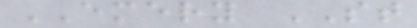EMERY ST
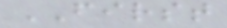FIRST
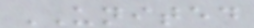UNITED
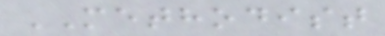METHODIST
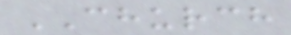CHURCH
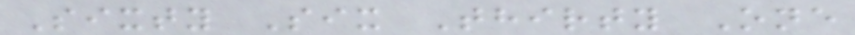Sixty Six Thirty One
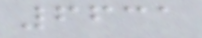6631
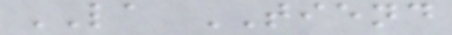LA TIEND
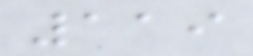119
